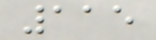115
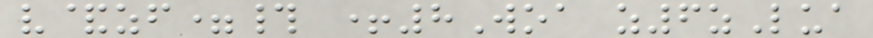v&zf=# +8Woa z6zLua
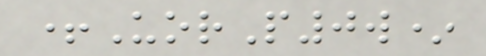+UorP0w*
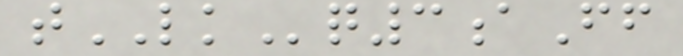tLKq3aFf
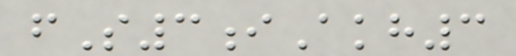fS3iAkh3
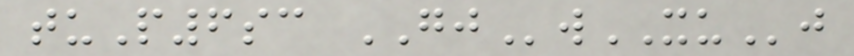tuP6sc GJwXUj
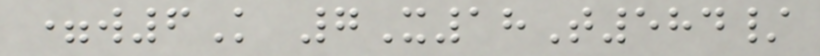=w6K 7X18T584/
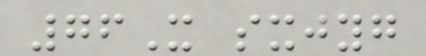76X sxjyg
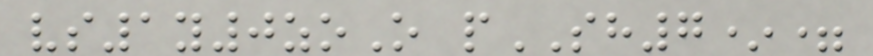vs1y0zoO pSH7*=
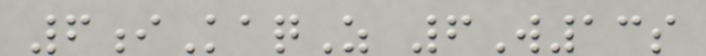6iKaqZ 6W13s
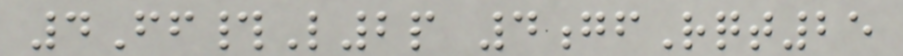4Ff#L2p 4gfRqt25
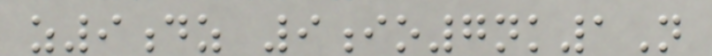z9dz 9io7nk1N
